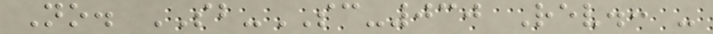No. SB-SC-030 Rev.: -
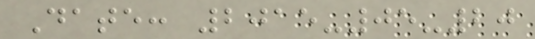Date: 2015-05-20
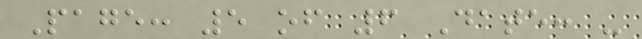Page: 5 of 6 Date: -
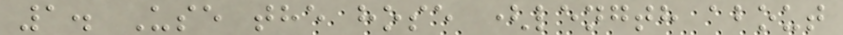1. Use the hose (length about
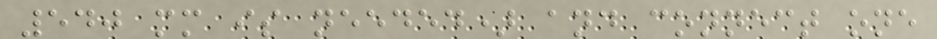540 mm is needed) and connect one
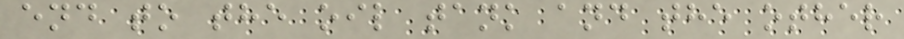end to the oil tank and the other
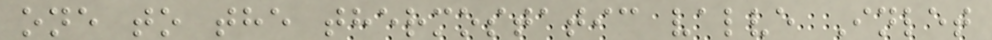one to the thermostatic valve Inlet
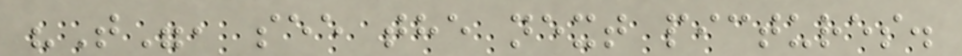"T", see the next pictures.
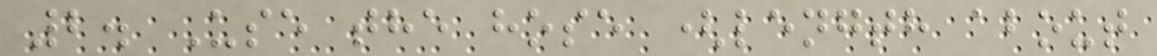2. Use the hose (length about
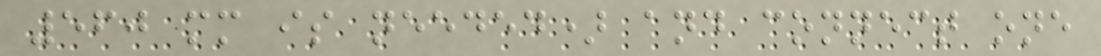560 mm is needed) and connect one
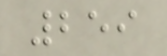259
